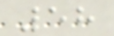58
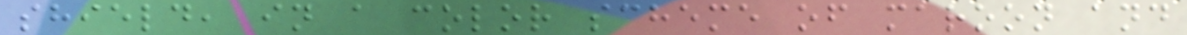shield, in a color scheme of maroon and
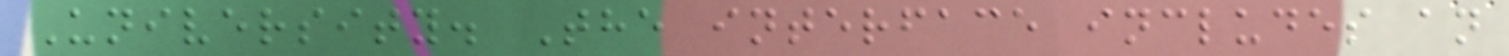University. The interface includes an
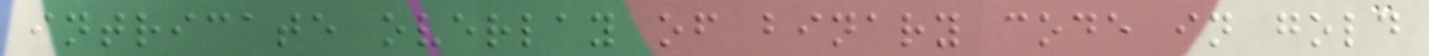intricate overlay of binary code in gold
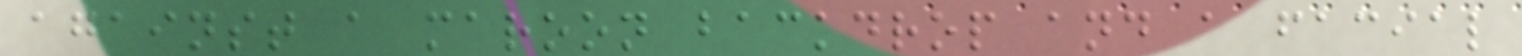against a maroon backdrop and a facial
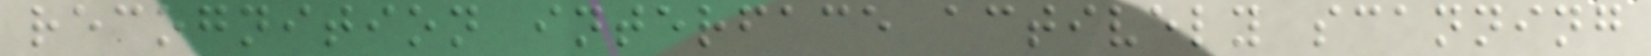recognition interface actively scanning
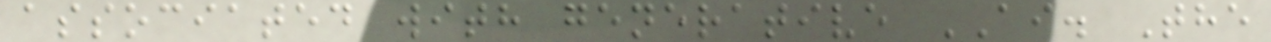associated with generative AI. The
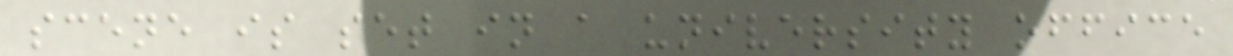scene is set in a university office
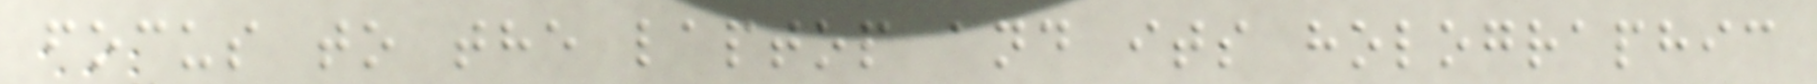focus to the laptop and its holographic
